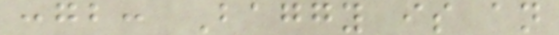:gb: Baggy is an
